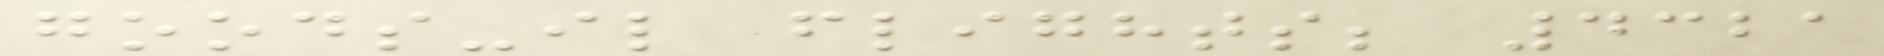goods-il flights; 4321
